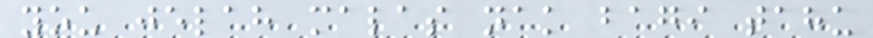you jelah malas nak bagi tahu
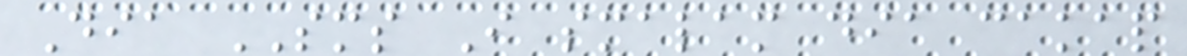Dia SMS I smalam dia cakap
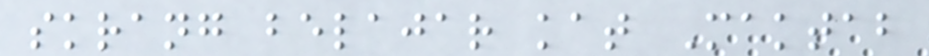skrang belajar kat Maktab
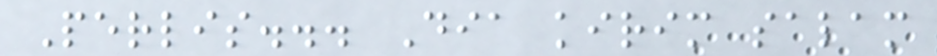Perlis... Dia kirim salam
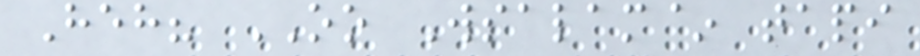Heh? OO Wsalam~ tapi
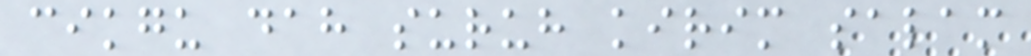cikgu dah suruh kirim salam
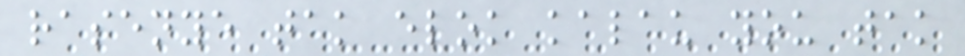rasenye tak elok kalau you tak
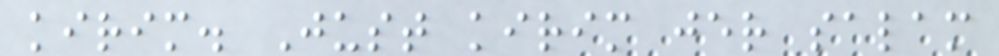kirim. Just kirim jer salam
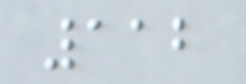112
